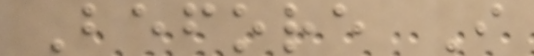Before I
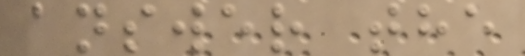answer the
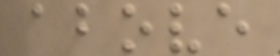above
